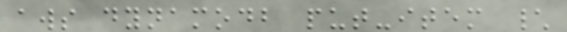aws dynamodb put-item \
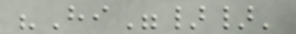"Hi"}}'
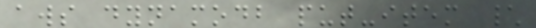aws dynamodb put-item \
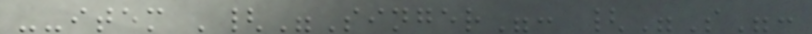--item '{"Singer": {"S":
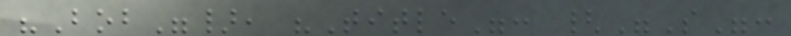"Bob"}, "Title": {"S":
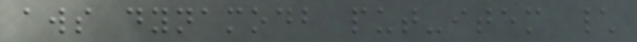aws dynamodb put-item \
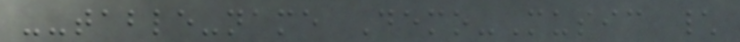--table-name Demo-Music \
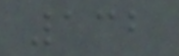132
